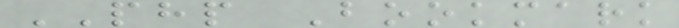PHP Bookmark
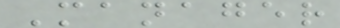Manager
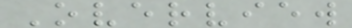Overview
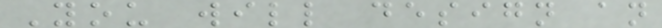You will design an
